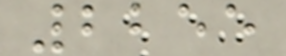2255
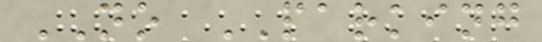NO PARKING
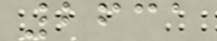2631
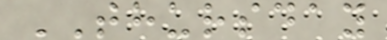THURSDAY
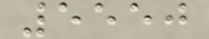5550
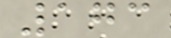173
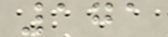171
